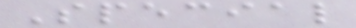Special
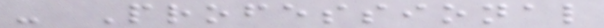- Professional
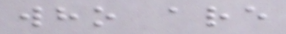who are
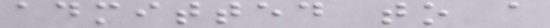admitted to a
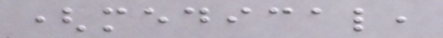(medical,
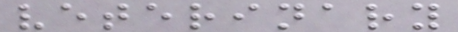veterinary
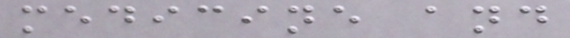medicine and
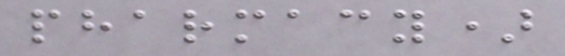pharmacy)
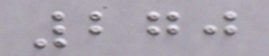270
